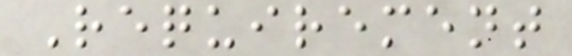Requirement
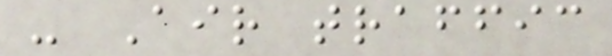- Air traffic
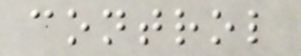control
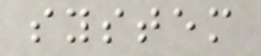system
